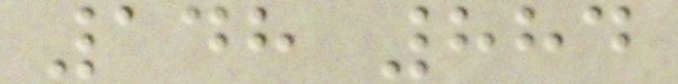148 884
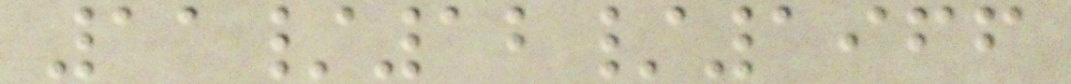11/12/1966
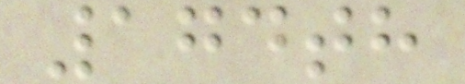174th
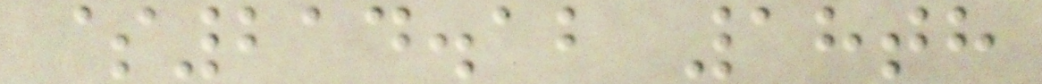$214.12 18th
